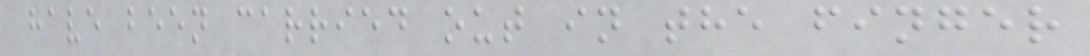have been carried out in the finger
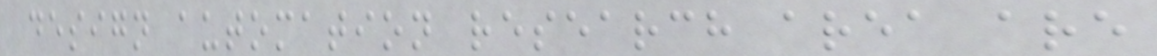design automation research area are
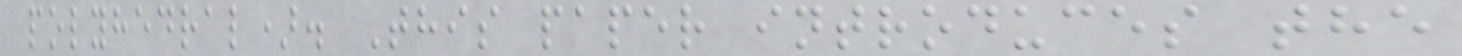polyhedral). This paper introduces the
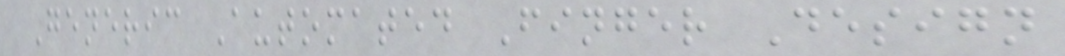Generic Automated Finger Design
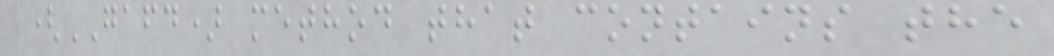(GAFD) method that contains the
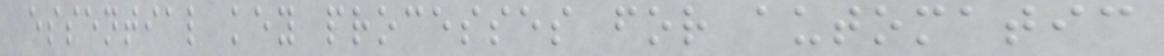essential key processes for automatic
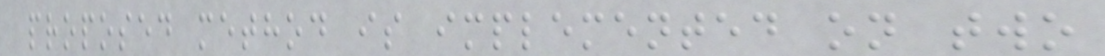proposed method is implemented on two
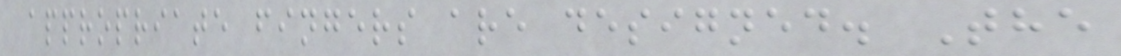appropriate fingers are designed. The
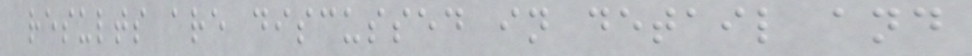results are discussed in detail and
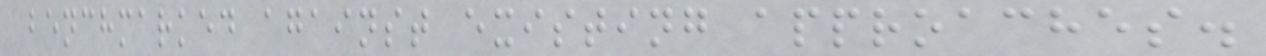benchmarked against existing approaches.
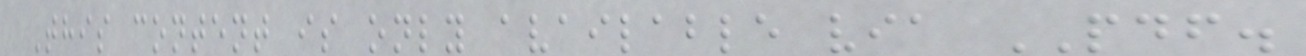This content is only available via PDF.
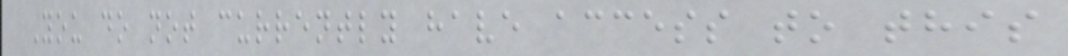You do not currently have access to this
